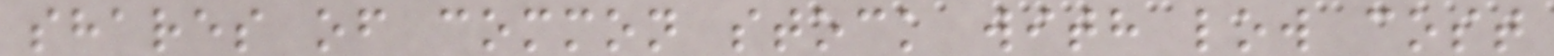shares of common stock with low cost
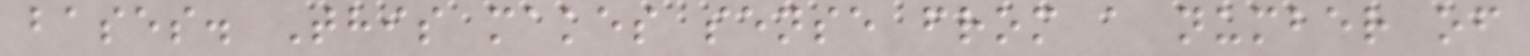bases. This makes sense from a number of
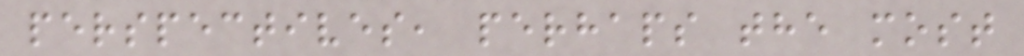perspectives, perhaps the most
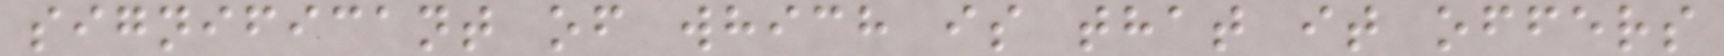significant of which is that it offers
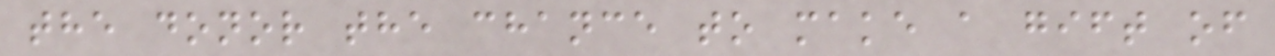the donor the chance to make a gift of
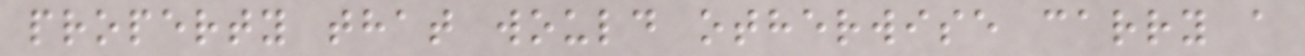property that would otherwise carry a
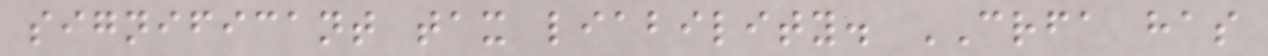significant tax liability. CRFA has
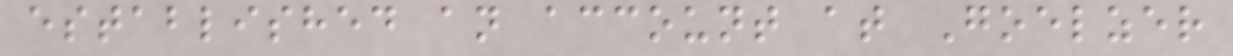established an account at Goelzer
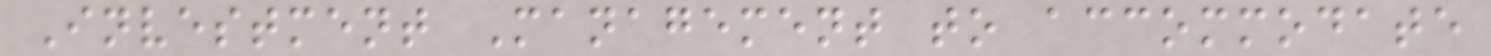Investment Management to accommodate
